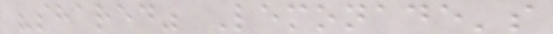"shared" Lemonade's
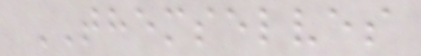THEMSELVES
